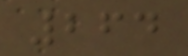264
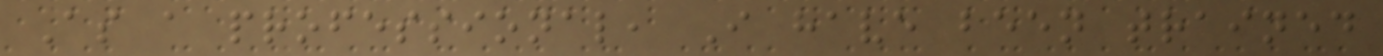As a professional, I have been trained
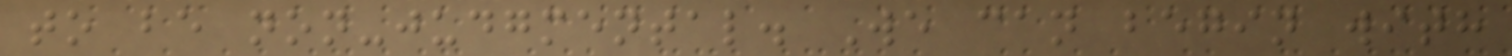to be non-judgmental. We can begin with
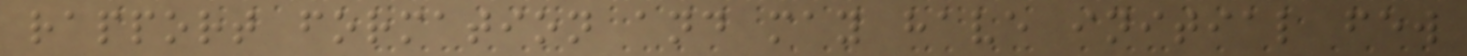rapport formation and may have initial few
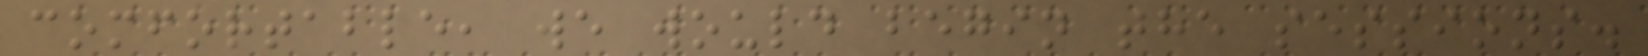comfortable, we would begin the sessions.
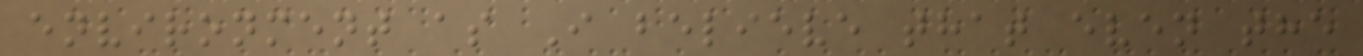environment as I believe that even the
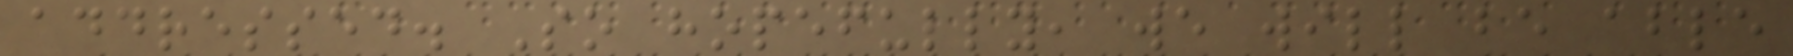addressed. So hopefully, we will be able
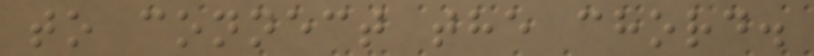to connect the chord.
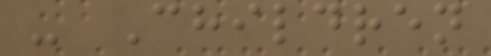- Children
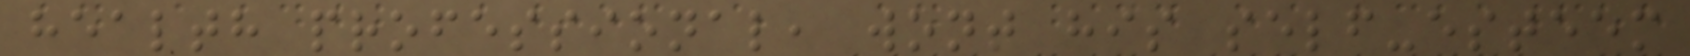health professional, wont his self-esteem
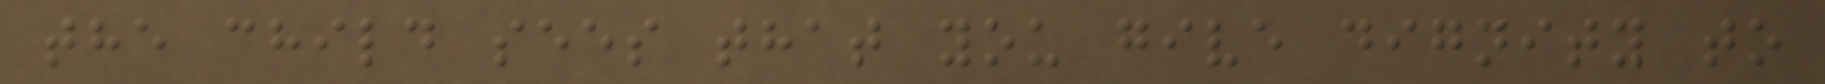the child sees that you give dignity to
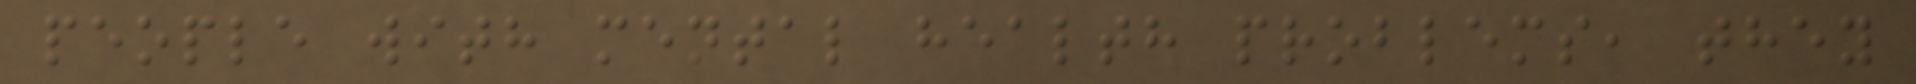people with mental health problems, they
